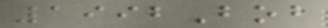1992Bob
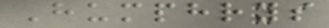Humphrys
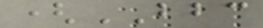(BBC
